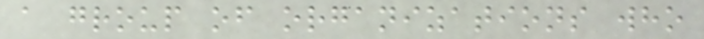a group of organizations who
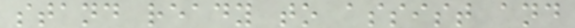stand ready to assist and
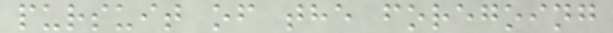pursuit of the foregoing
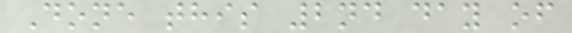Done this 2nd day of
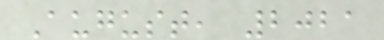August, 2021
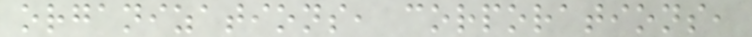organizations, corporations,
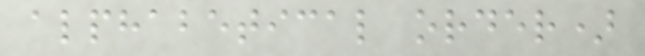alphabetical order)
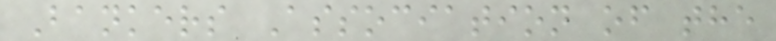Bankers Association of the
